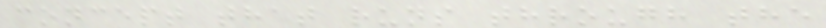concept that runs through the
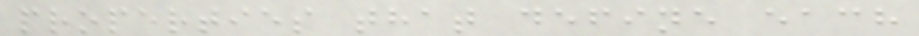properties that define each
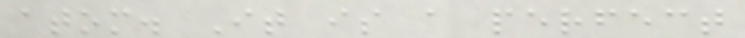atom. It is a perfect
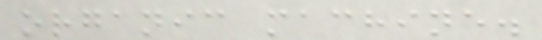organic machine.
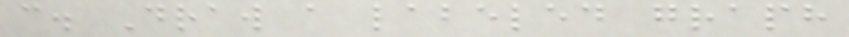c. Draw a labeled graph
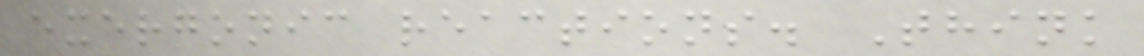exergonic reactions. Think
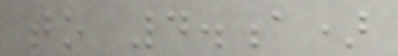to 4.a)
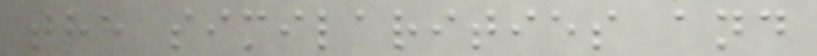the similarities and
